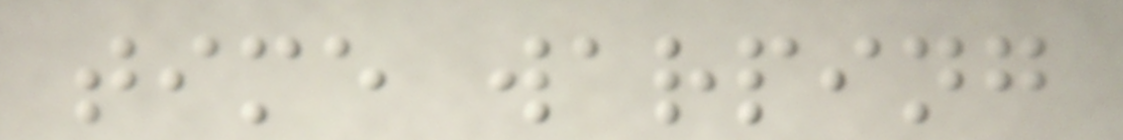time warping
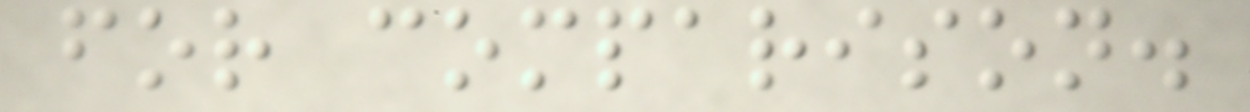for comparison.
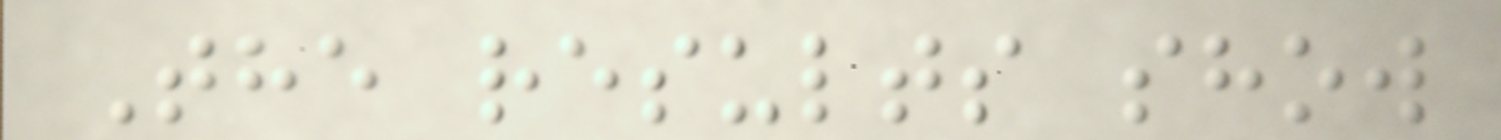The results show
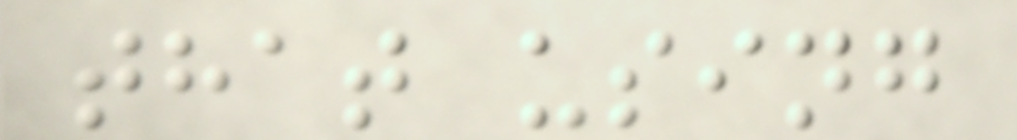that using
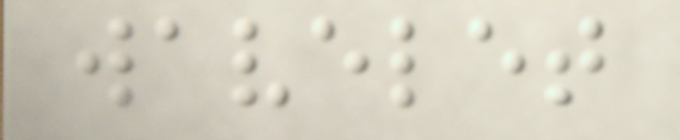wavelet
